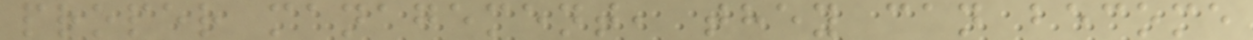proper management, they can become
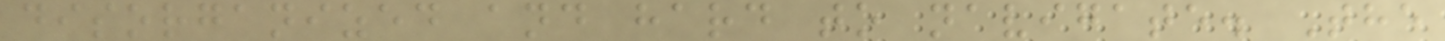disorganized and hard to navigate. The
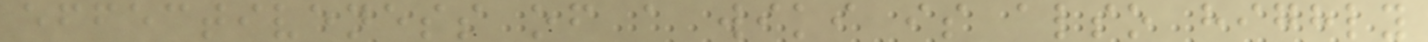effectiveness of a wiki is also highly
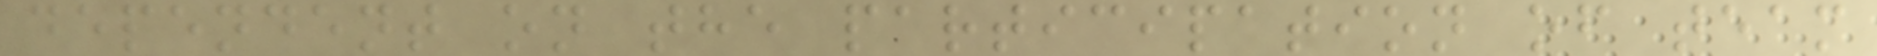dependent on the participation of team
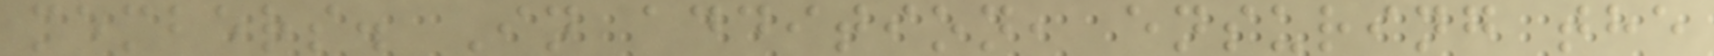members. In addition, ensuring the
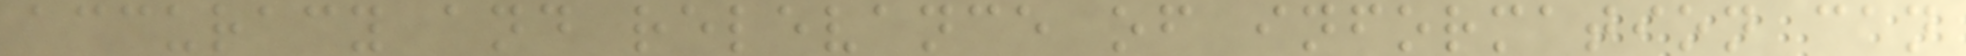accuracy and relevance of information can
